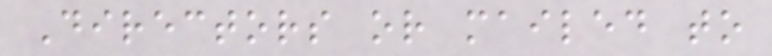Directors or mailed to
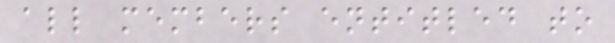all members entitled to
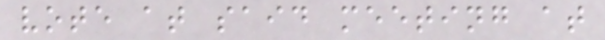vote at said meeting at
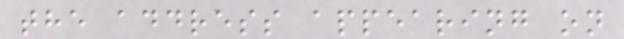the address appearing on
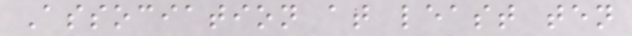Association at least ten
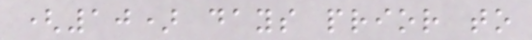(10) days prior to
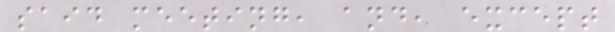said meeting, and, except
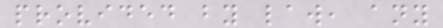provided by law, any
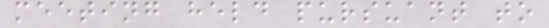meeting held pursuant to
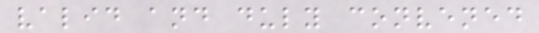valid and duly convened
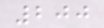200
